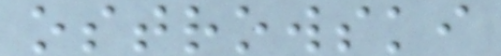ostrowski
